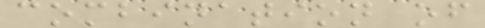combination of
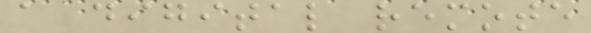a digital remote
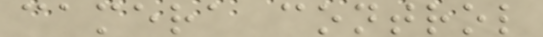camera control
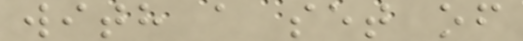with a set of
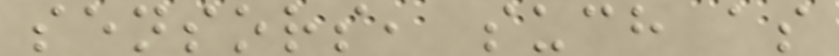sensors, such as
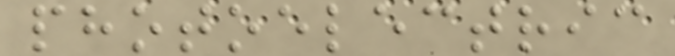photoelectric
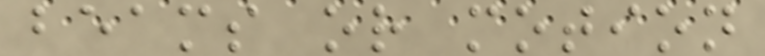beams or motion
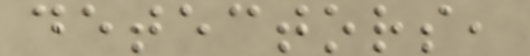detectors,
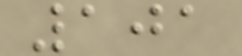101
